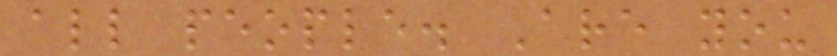all people. Are you
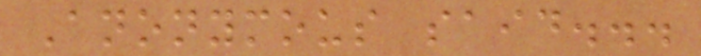Anonymous said...
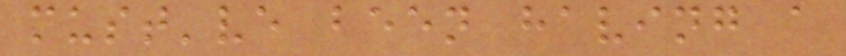must've been having a
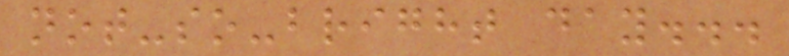not-so-bright day...
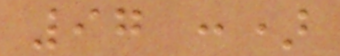97 :)
